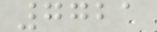7721
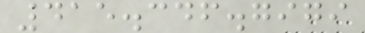415.346.7979
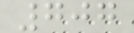707
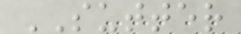SUTTER
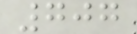707
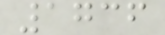1736
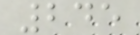245
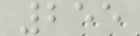255
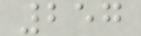257
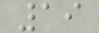19
